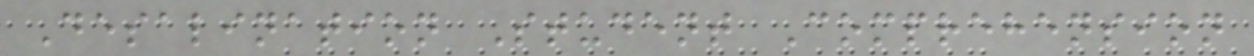Desalination Student Comprehension
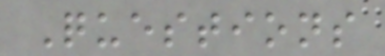Questions
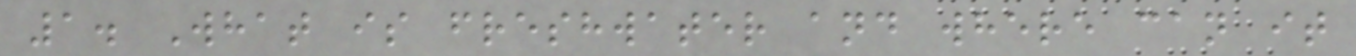1. What is freshwater and where can it
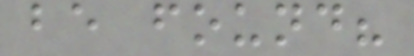be found?
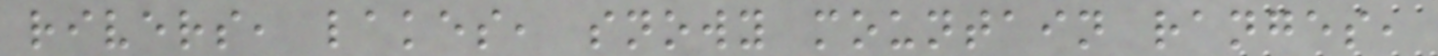rivers, lakes, snowy mountain ranges,
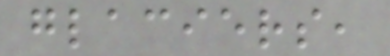glaciers,
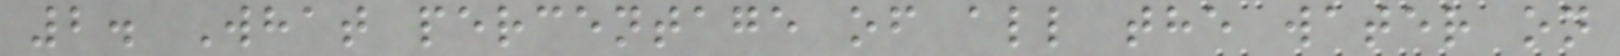2. What percentage of all the water on
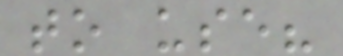to use?
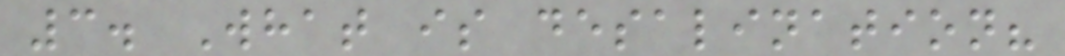3. What is desalination?
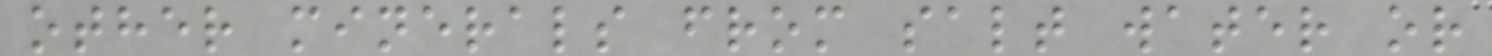other minerals from salt water or
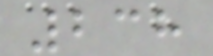238
